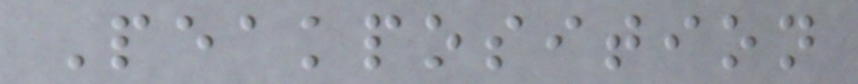Peakposition
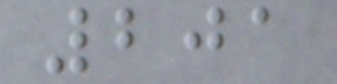201
